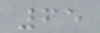65
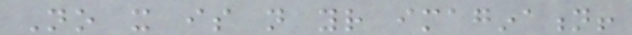No it is not your imagination!
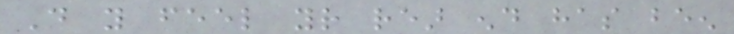Do you feel your rear end has been
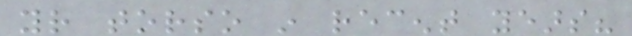your torso in recent years?
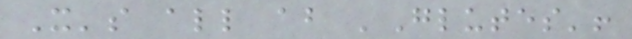It's all about 'Glutes'!
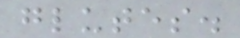glutes.
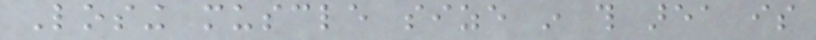Losing muscle size in this area is
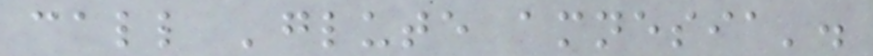call 'glute amnesia'.
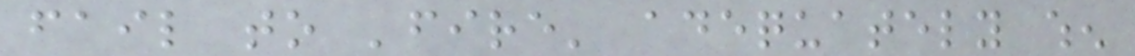fail to 'fire' adequately when
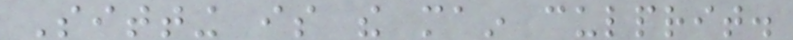Sitting is the main culprit.
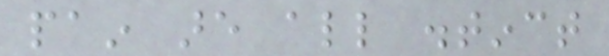pain are all distinct
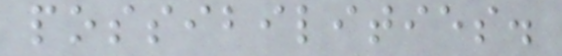possibilities.
